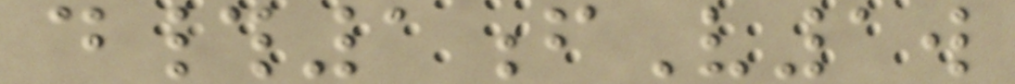d#1fV1w
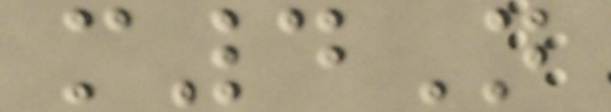m4N
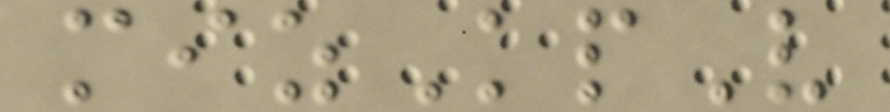mizKpV
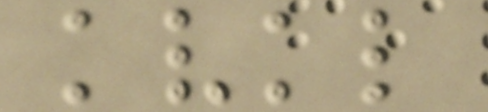kvkl
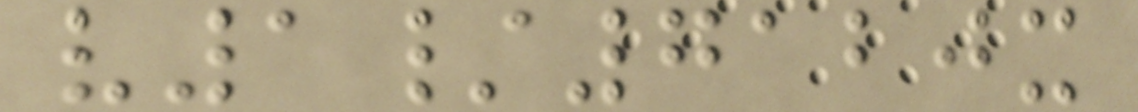v1/7120x
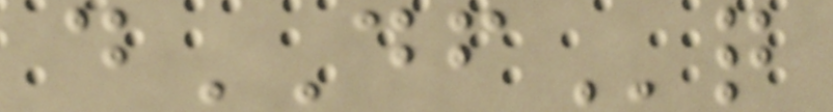dDFq
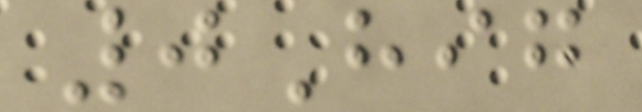0Hig
